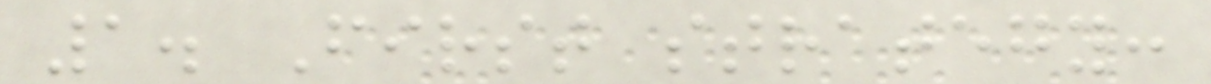1. First strategy:
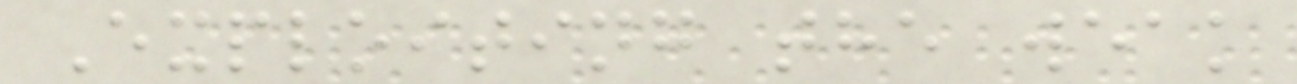Exploiting the weak
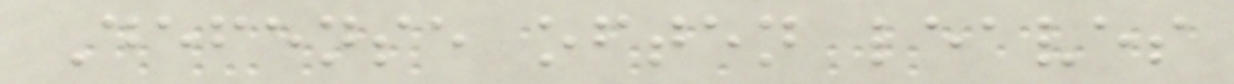Defense often leaves
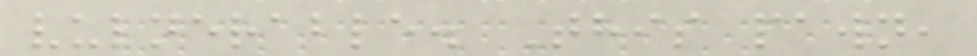vulnerable. This pawn,
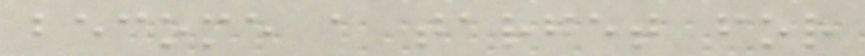become a target for
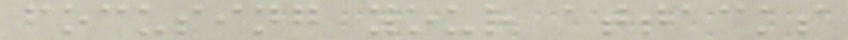focusing your attacks
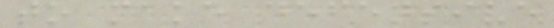to make defensive
